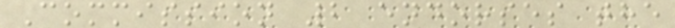Commission 2 endorses the
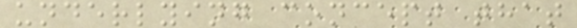underlying concept that
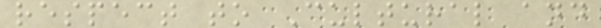respect to Cultural and
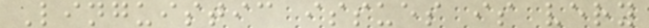Linguistic issues is very
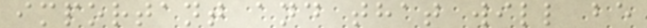important and that will be
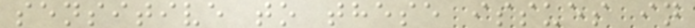sensitive to these issues in
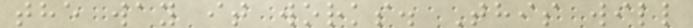the way it works. This will
